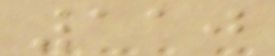110
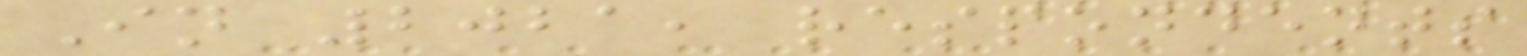In 2021, respondents
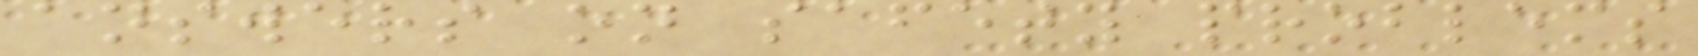answers on safety problems
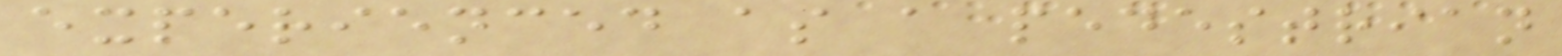experienced as a pedestrian
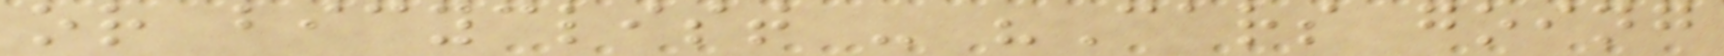or bicyclist - "Cars going
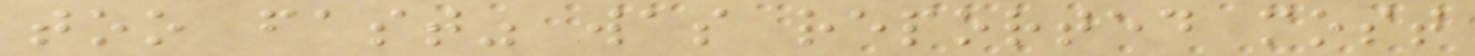too fast" was reported most
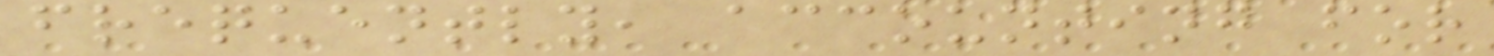frequently, accounting for
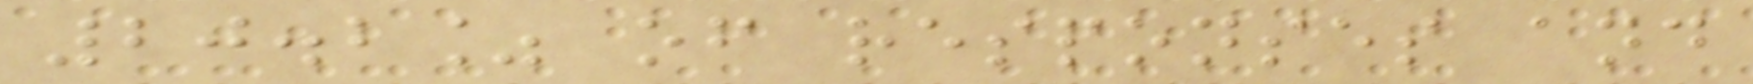20.2% of responses and
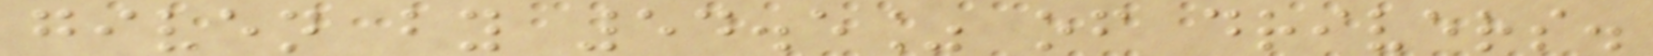given by 54.5% of drivers.
